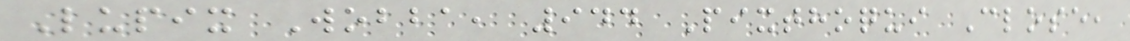Lupix Wobba, 944 Pixthoqui Close,
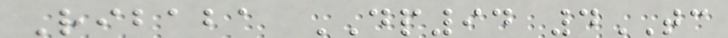Ribaba DP94 4TC
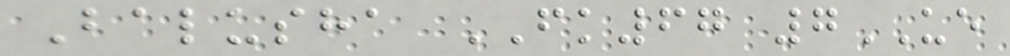Balusha FK67 7UE
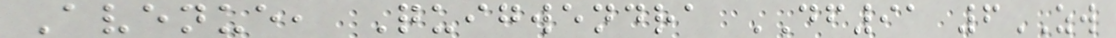Avenue, Quigwendra DF91 6ZW
